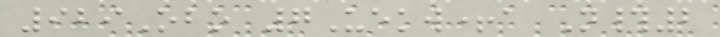929Obo 7Uekw+a N#2
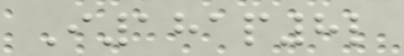I181p8l
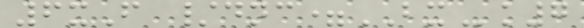6xF /dnc=BXk7
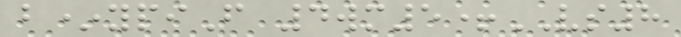b*ypiF 4wm5+VS8
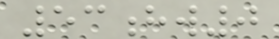53hw0
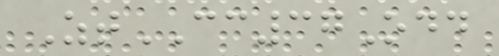ZtCC37Odd
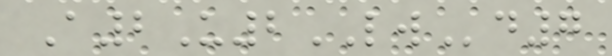A2U2LWd7
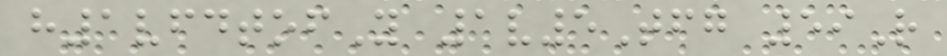h1vfdtofY 1v5Tfg 59R
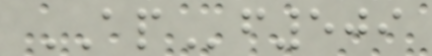APf509
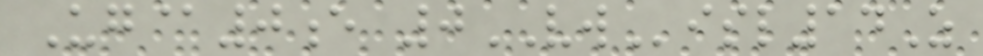Ug@0e 0VWisl14Z
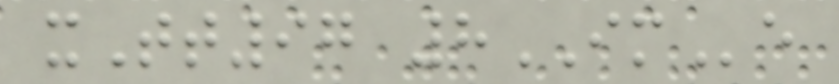xTt97 8IMe
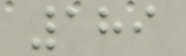189
